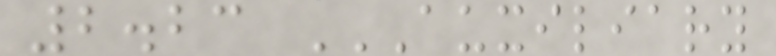2.23 AUXILIARY
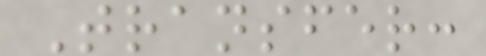Transfer:
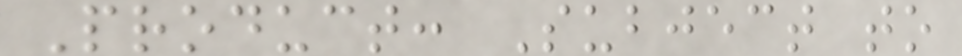Product: Subject to
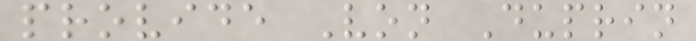provide Von Duprin
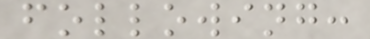following:
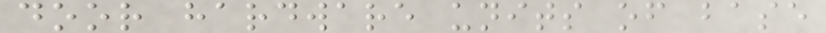door hardware units of base
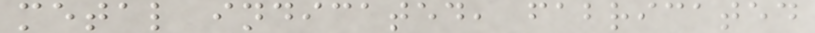metal indicated, fabricated
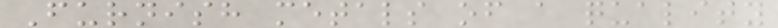Furnish metals of a quality
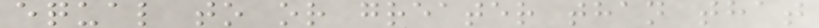equal to or greater than that
